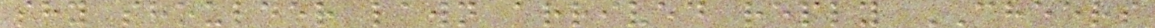shy shoulder lawn arrived reply CHEERS
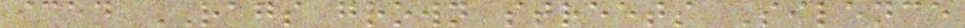iced RAGS grown streets Silence
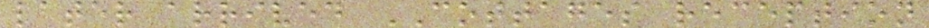later arrived COTTAGES reception
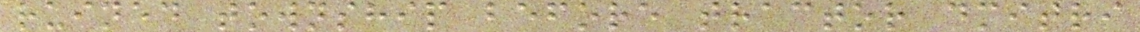ruined township before tractor dmitri
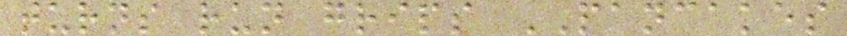turns run grips PANCAKES
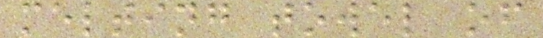melting towel of
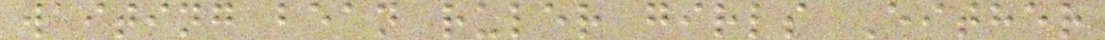waiting bean ruler girls Either
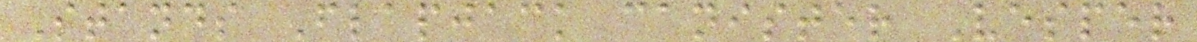Stands Flapjack canister Vesper
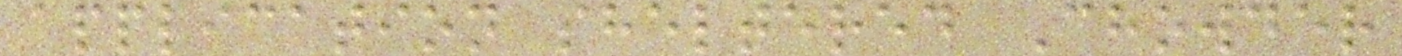application sheltered Chowder
